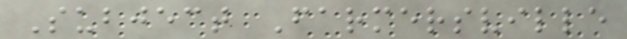Subject Farmersville
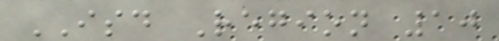ISD Region 10
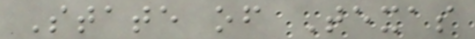State of Texas
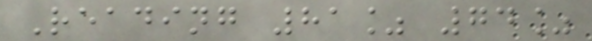Reading 81% 74%
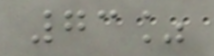73%
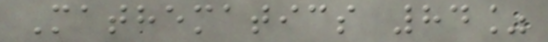Mathematics 84%
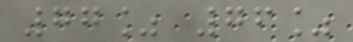77% 76%
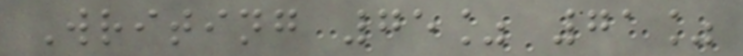Writing 75% 71%
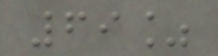69%
